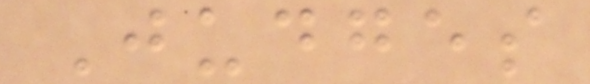Judges
